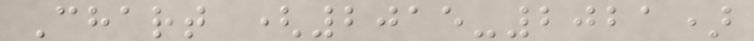Chart (2015-2021)
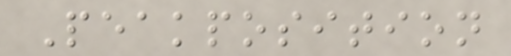Peakposition
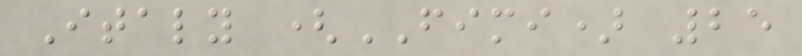Italy (FIMI) 25
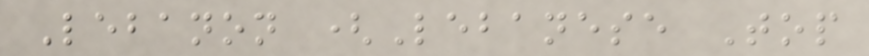Lebanon (Lebanese Top
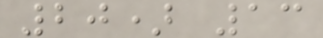20) 13
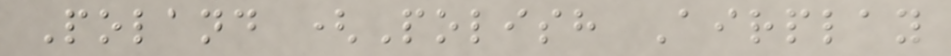Poland (Polish Airplay
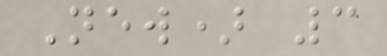New) 3
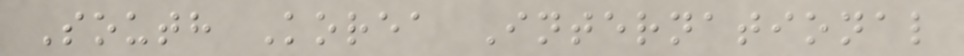South Korea International
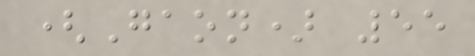(Gaon) 55
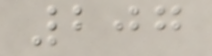207
